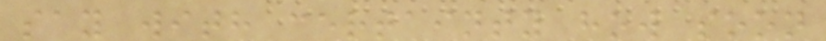say with certainty how soon
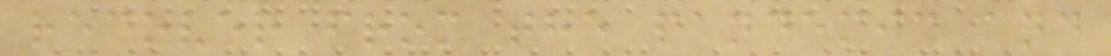recover from the pandemic and
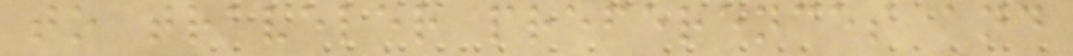to traveler preferences and
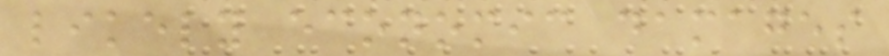likely economic damages
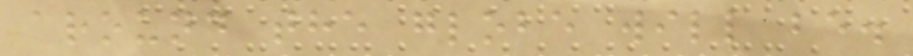around the globe will be.
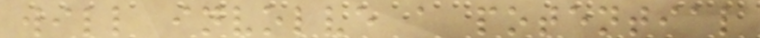will involve a potential
